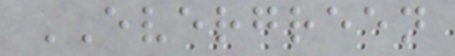EVERGREEN
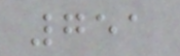751
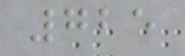725
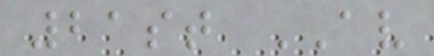21st AV
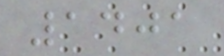1401
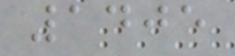1405
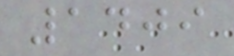1409
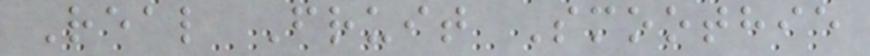Real Fruit Smoothie
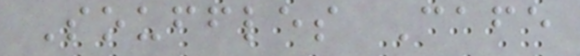Souffles Cafe
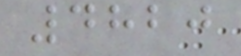4820
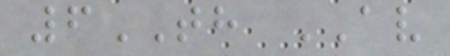6TH AV
